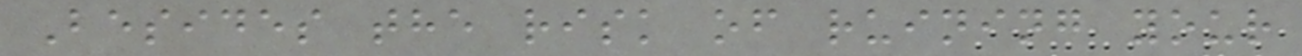Besides the risk of ruining your
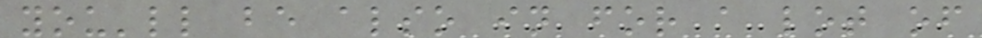you'll be also in for a lot of
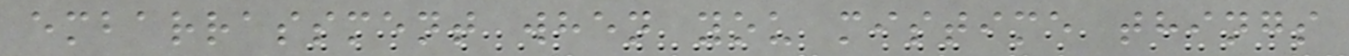embarrassment when you mistime things
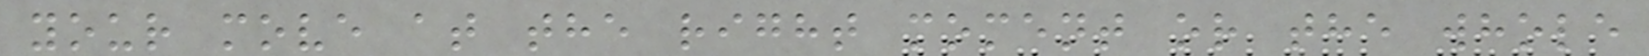your move at the right moment or the whole
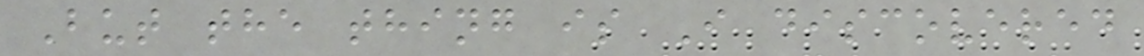But the thing is I discovered
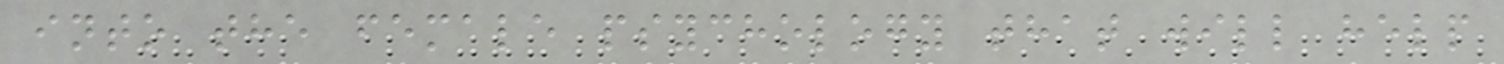into the female psychology that will help
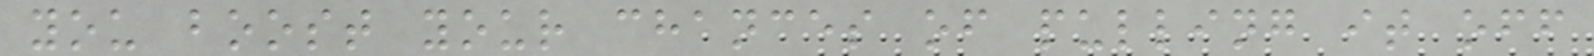you boost your chances of pulling it off
